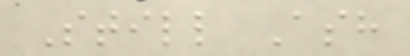Still Ash
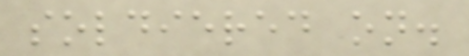soldiered on.
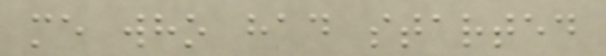me who had started
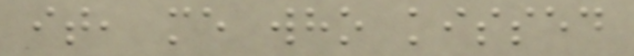it, me who kissed
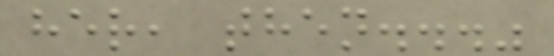her, then..."
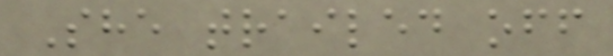She trailed off
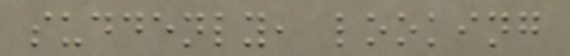suddenly, looking
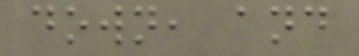down, and
